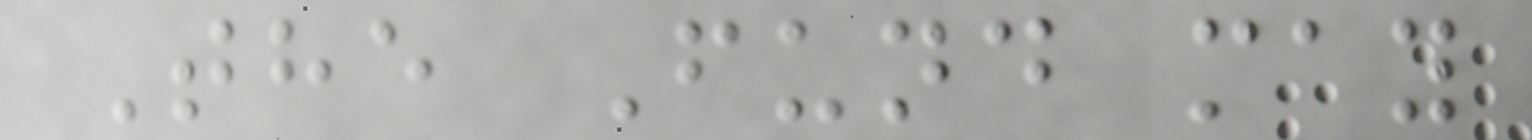The Fund may
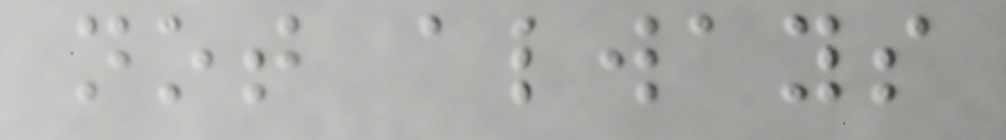not always
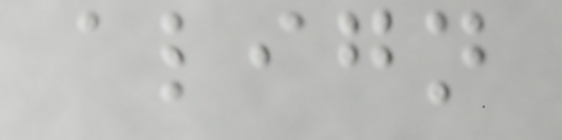align
